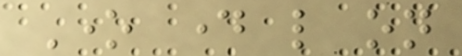One day like on
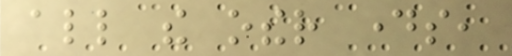all the other days,
